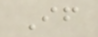If
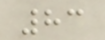83
